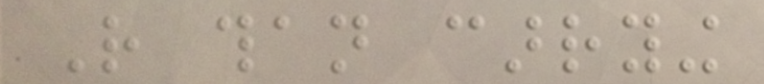Rather than carrying
